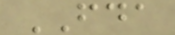FDA
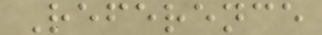Reference
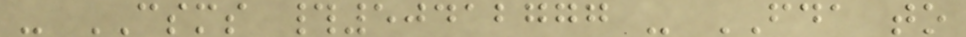- CSMS #50412777 - FDA to
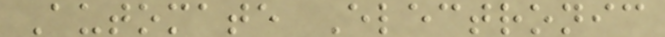Automate Electronic
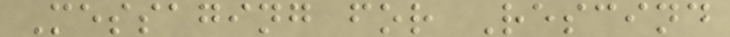Messaging for Rescind
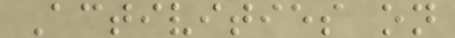Activities on
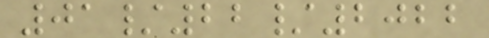01/22/2022
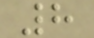8
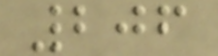206
